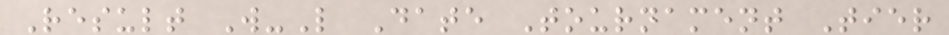Result W-L Date Tournament Tier
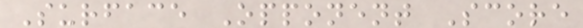Surface Opponent Score
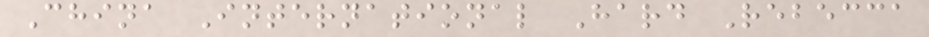China International Hard Rebecca
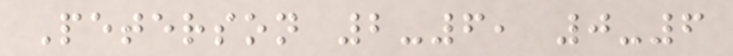Peterson 2-6, 0-6
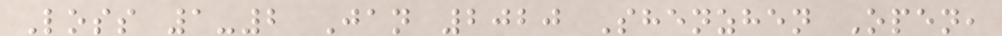Loss 1-2 Jan 2020 Shenzhen Open,
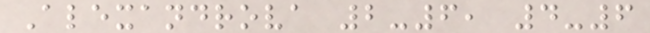Alexandrova 2-6, 4-6
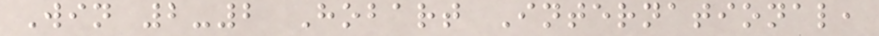Win 2-2 Hobart International,
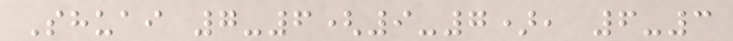Shuai 7-6(9-7), 6-3
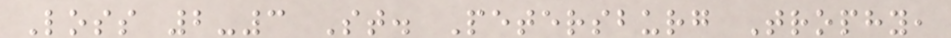Loss 2-3 St. Petersburg Trophy,
